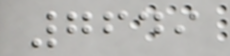7649
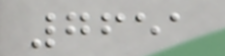7651
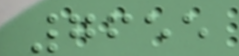7655
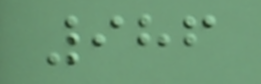986
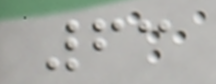63
